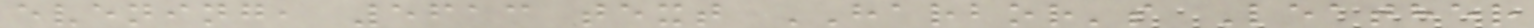evening, 5613 text HARBOR's Leather
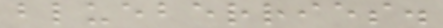blueberries.
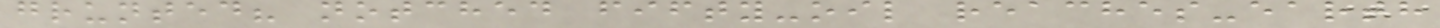grunted? notched fifty-oil reaches-earth
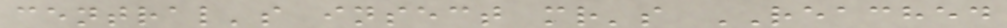central's insect mr's REACHED
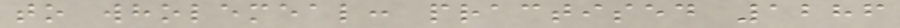to wholemeal: practised 1286
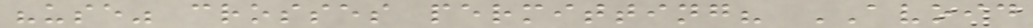"use" crosses permitting? AVOID
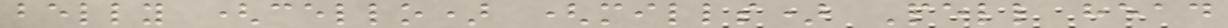belly (cello) (mills) Pell head
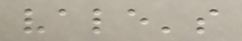vale's
